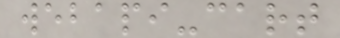webapi-cart
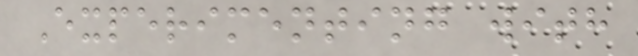Experimenting with
